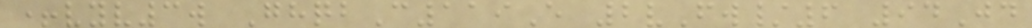+vyv3w GhqbC119E 2vFw/6 94Jd
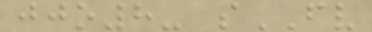jjo8- sFV
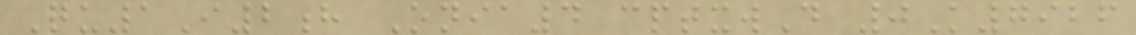Qu1I2h Onia4 cptxwD 0K7926
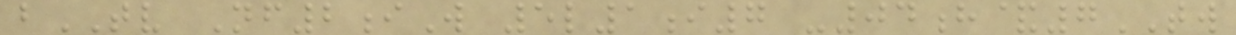bTV Nf2iW 5l1i7 -04h&7TW
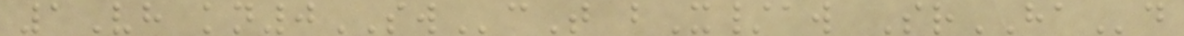1Vh kn0SWcT bX/aw SrHAd
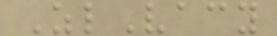ZlVacy
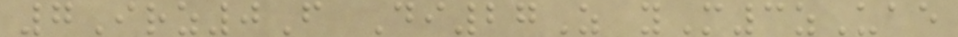7Irz0F Di27Z yM3zUae
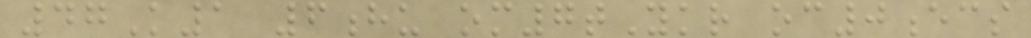47K1 6hu om7tYkr oc0ecs
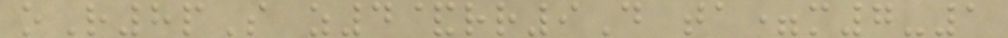oR8pS z4&rr9D ta=m7-1
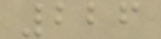226
